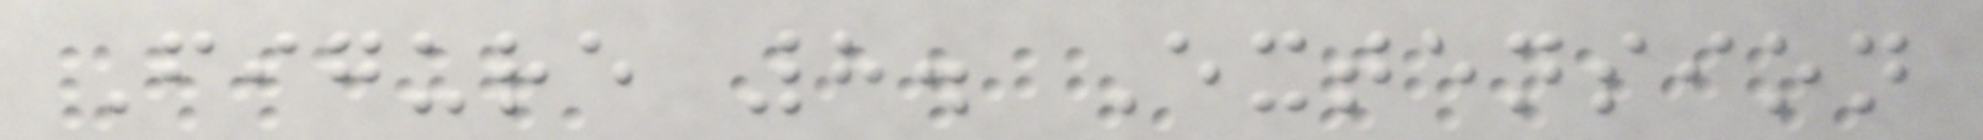Figure 8. Extension
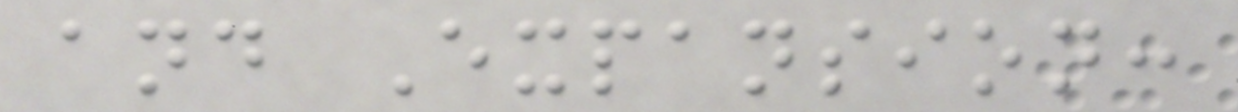and Expansion:
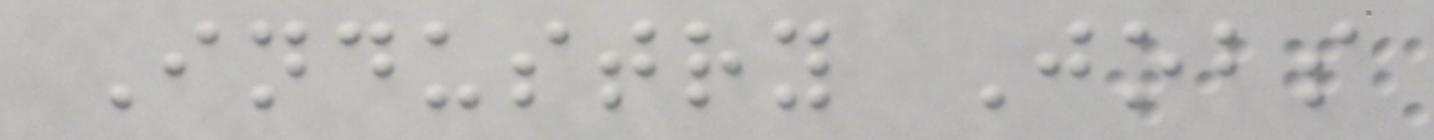Industry Jobs
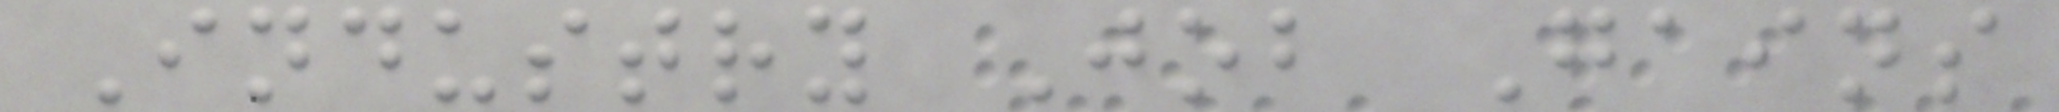Industry Job Gains
